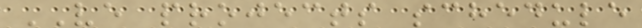VE projects schedule
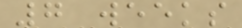7 weeks
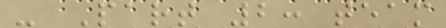- Part 2: team
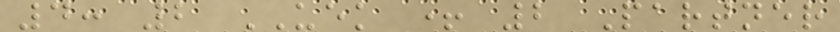4: 2 UEK + 2 Partner
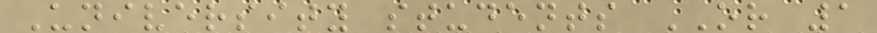University students OR 1
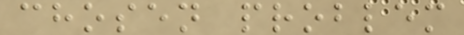chosen problem
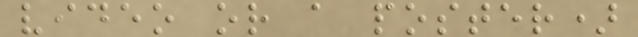video or a poster)
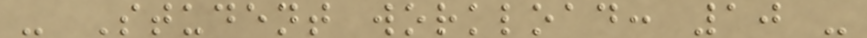- Student workload: 10 -
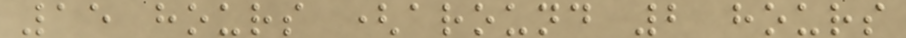15 hours (around 2 hours
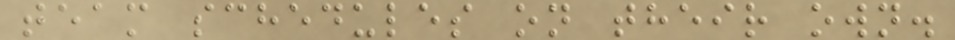team schedules on their own.
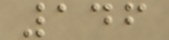146
